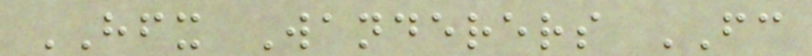HFX Wanderers FC
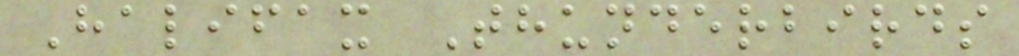Halifax Thunderbirds
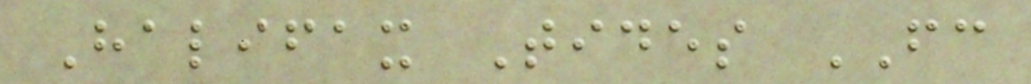Halifax Tides FC
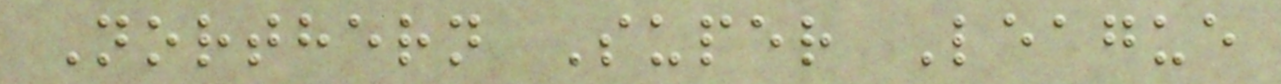Northern Super League
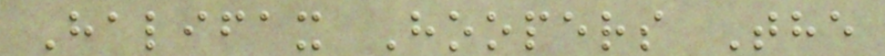Halifax Hoopers The
